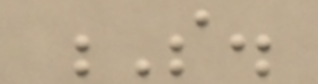S.
